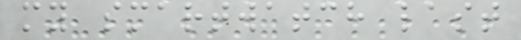my smartwatch last
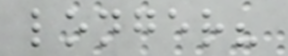longer?
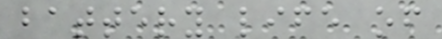battery life of
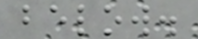below.
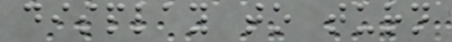display to turn
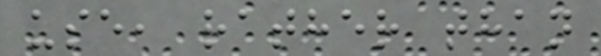use, rather than
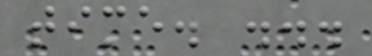time. ...
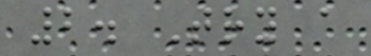2. Try a
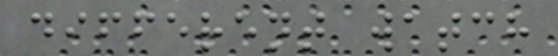different watch
